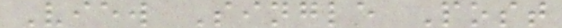View Single Post
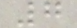7
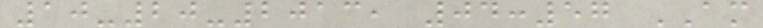10-20-2013, 04:57 AM
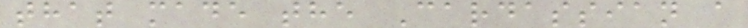that made the Cardassian a
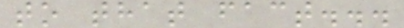to that fact...
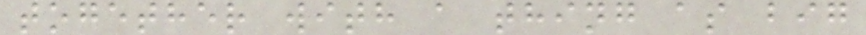together with a thing as big
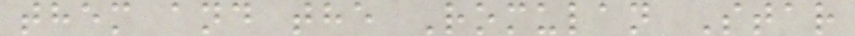them and the Romulan Star
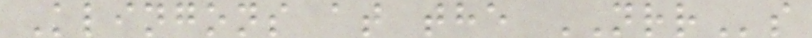Klingons at the NRRs
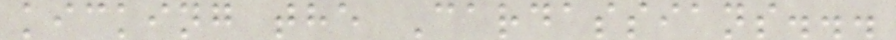kicking the Cardassians...
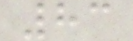83
